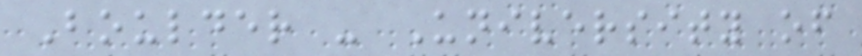Boulder - University of
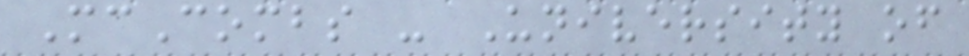McCombs - University of
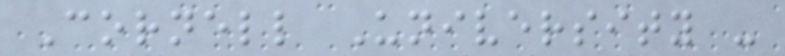Cornell University -
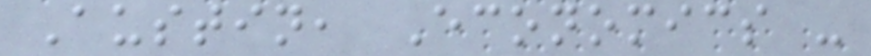Austin, Economics -
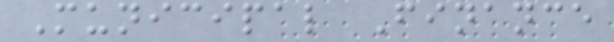Municipal Finance
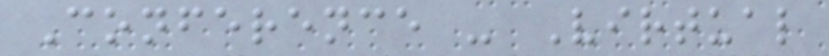Conference - Virtual
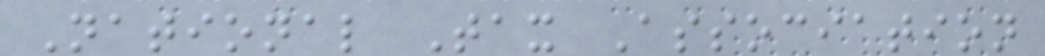National Tax Association
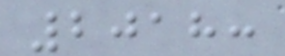2018:
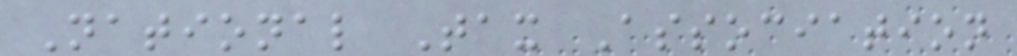National Tax Association
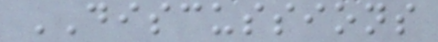DISCUSSIONS
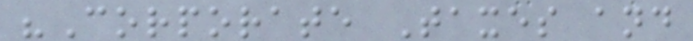"Corporate Taxes and
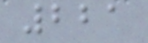221
